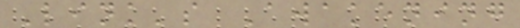Link's Awakening
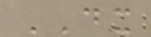DX
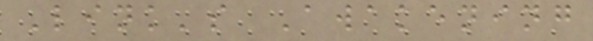Link's Awakening
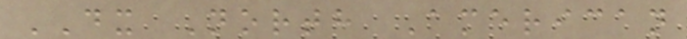DX North American
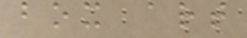box art
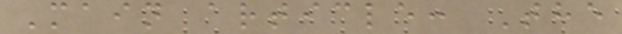Main article: The
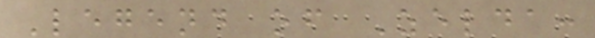Legend of Zelda:
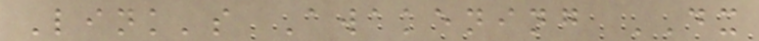Link's Awakening DX
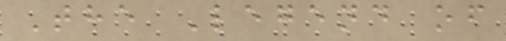The Legend of
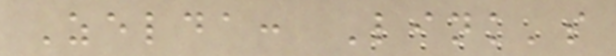Zelda: Link's
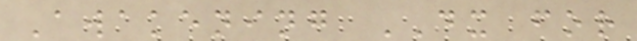Awakening DX for
